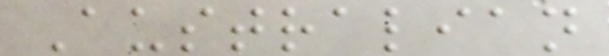Australian
